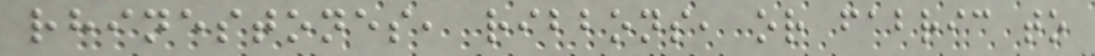rhinestones, ribbons, or fabric to
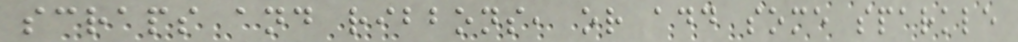scraps and ribbons, or add some sparkle
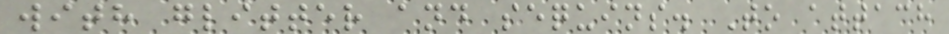with glitter and sequins. To attach
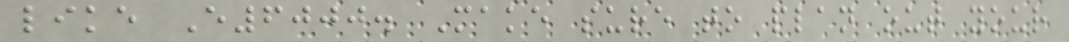like E6000. Make sure to plan out your
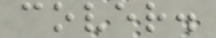cover.
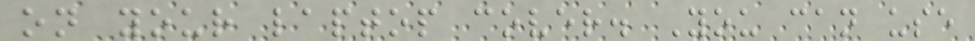on your laptop cover. You can use
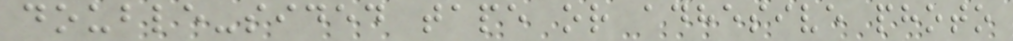double-sided tape or adhesive photo
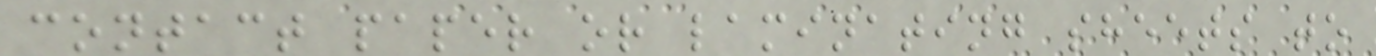contact paper or laminating sheets to
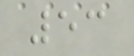53
